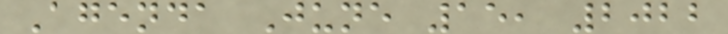Agenda June 15, 2022
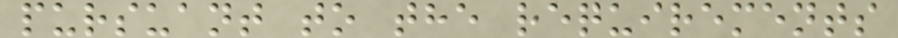pursuant to the requirements
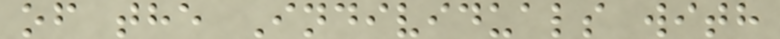of the Individuals with
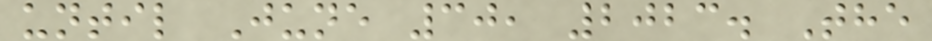until June 30, 2023. The
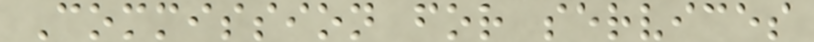Commission for services
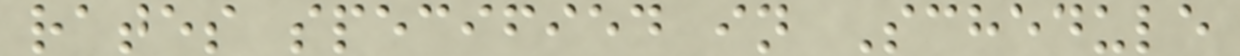rates specified in Schedule
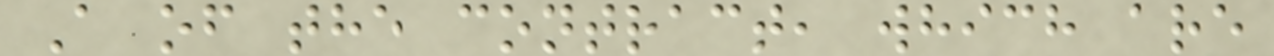A of the contract, which are
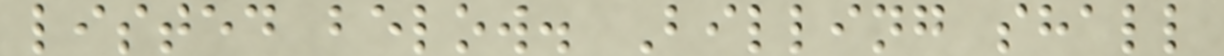listed below. Billing shall
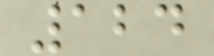124
